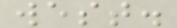west.
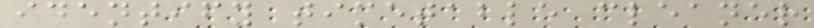identify timetable cleaner
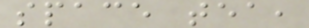space tea,
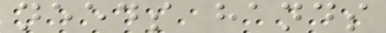needs hands
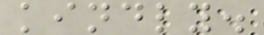kindly.
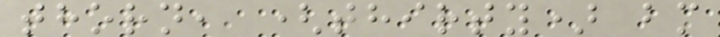thorn, (thirty) bm
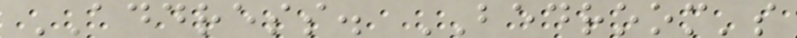ADDRESS. BEDROOM's
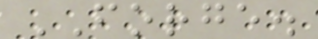FORGE.
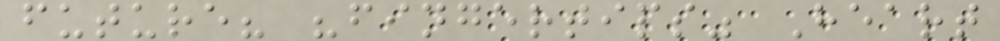future? "fingertips" Heart
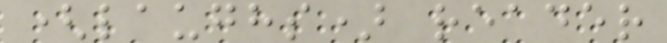(laughs) reader
